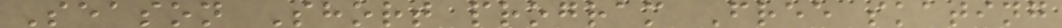Season Short program Free skating
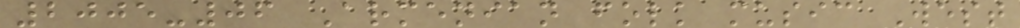2005-06 Armenian folk music West
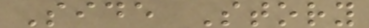Side Story
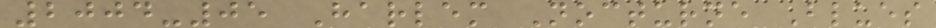2004-05 Harlem Nocturne Blues
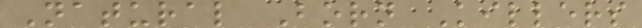Natural Born Killers
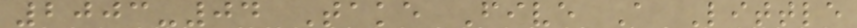2003-04 Take Five A Little
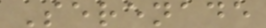Serenade
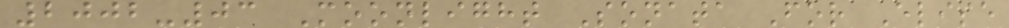2002-03 Moonlight Sonata For Elise
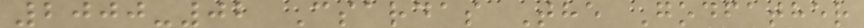2000-02 Csardas The Godfather
